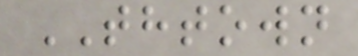THTOWN
